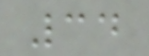34
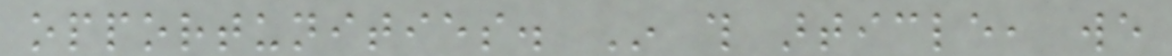opportunities. In this article, we
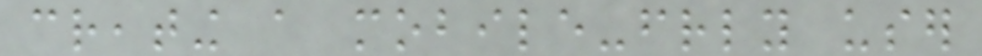creating a mobile-friendly user
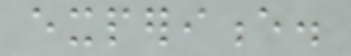experience.
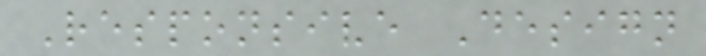Responsive Design
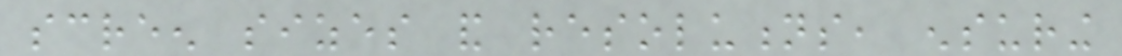screen sizes and resolutions, ensuring
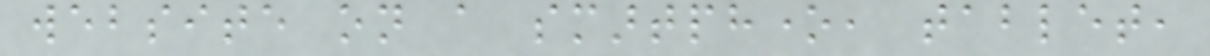website on a smartphone, tablet,
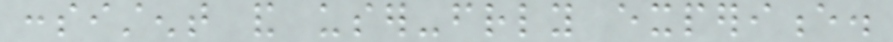consistent and user-friendly experience.
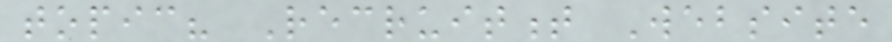topic? Recruitment Website
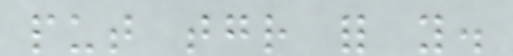put together for you.
